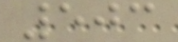503
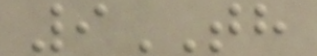9TH
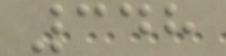348
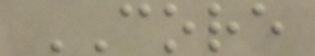CORE
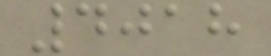4018
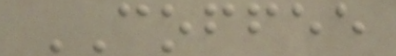COFFEE
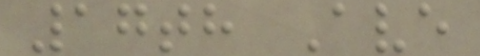17th Ave
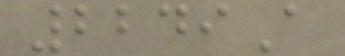2249A
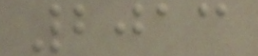2013
